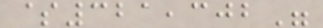$321,302"
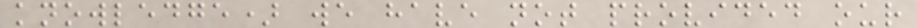knowledge) we have not provided our
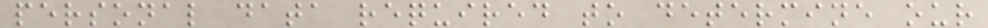personal data required to determine our
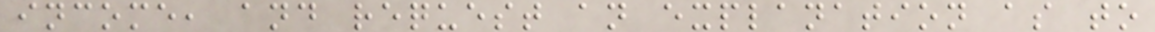income, and request an explanation as to
